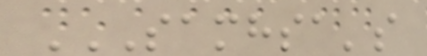SAMHSA'S
